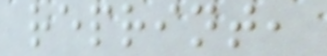reprint,
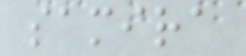samira
